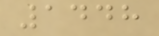1448
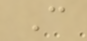C
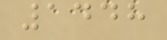1448
